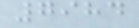7984
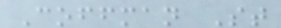Coffman St
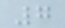7
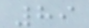89
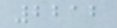2212
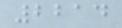2214
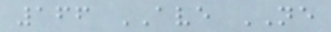166 AVE NE
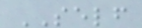SELF
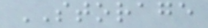STORAGE
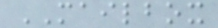MAILBOX
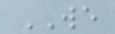WE
